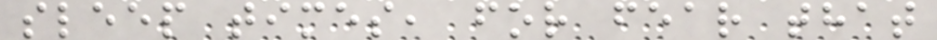sleep times, for fear that
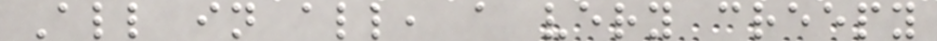All in all, a very creepy
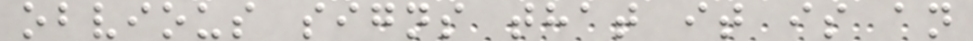obvious signs that it is an
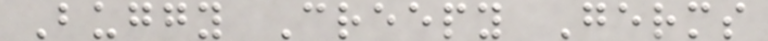Buggy Creepy Germs
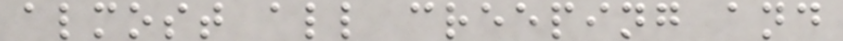almost all creeping and
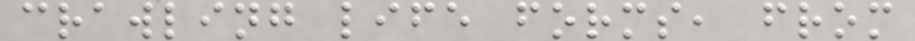crawling life forms, from
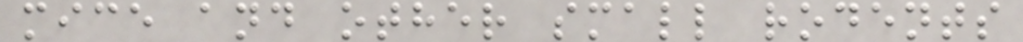mice and other small rodents
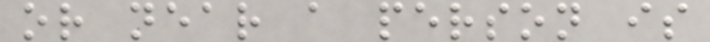or near a person is
